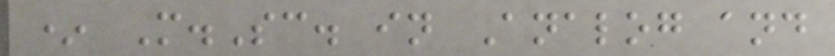* M.Sc. in Analog and
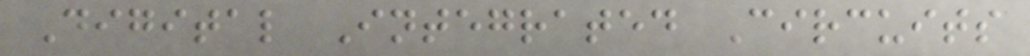Digital Integrated Circuits
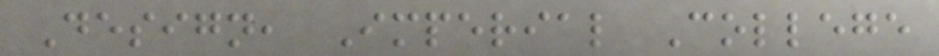Design, Imperial College
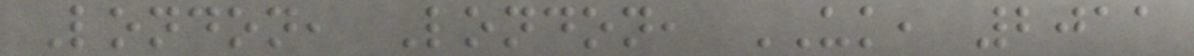London, London, UK, 2011
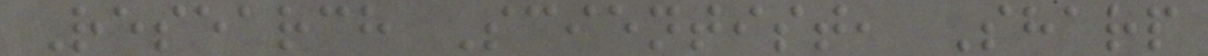Research Scientist, Sharp
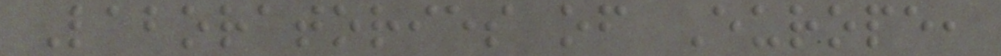Laboratories of Europe,
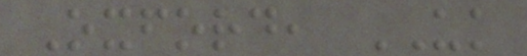Oxford, UK
